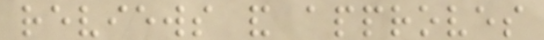reviews and approves
